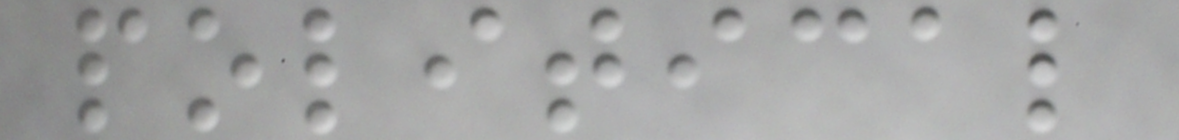political
